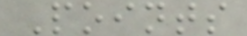Points
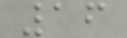16
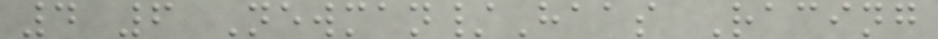4 6 Newman/Haas Racing
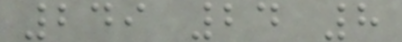249 24 8
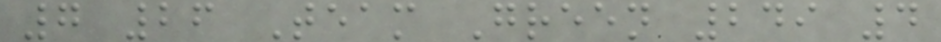7 26 Team Green 249 4
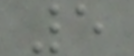5
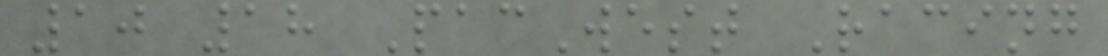10 18 PacWest Racing
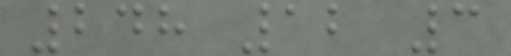248 12 3
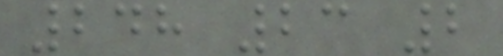248 23 2
